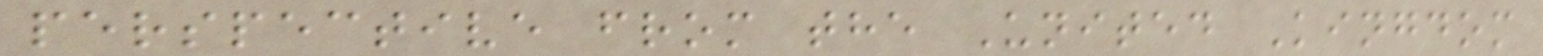perspective from the United Kingdom
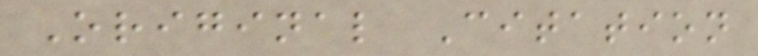Original Citation
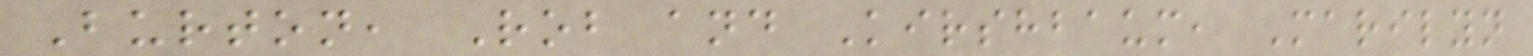Burton, Rob and Kirshbaum, Marilyn
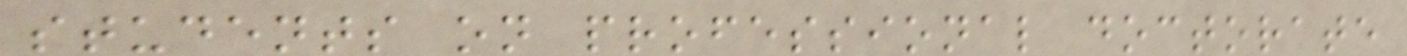students on professional doctorate
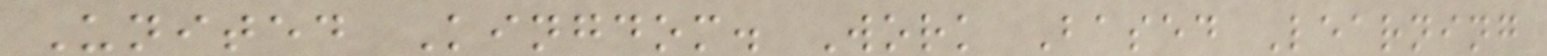United Kingdom. Work Based Learning
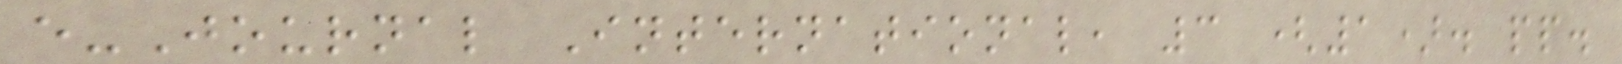e-Journal International, 3 (1). pp.
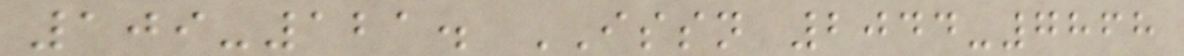109-121. ISSN 2044-7868
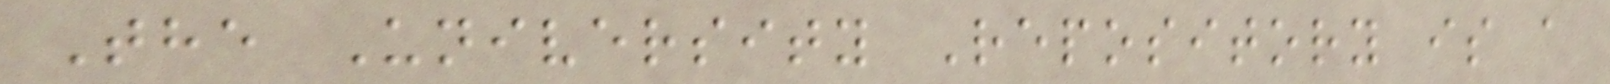The University Repository is a
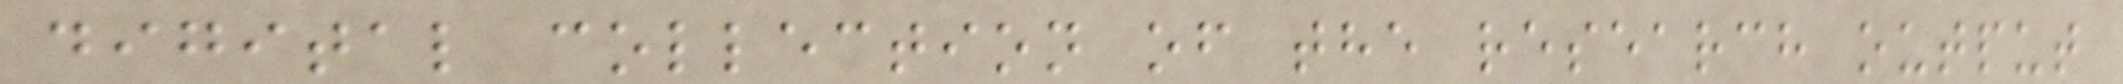digital collection of the research output
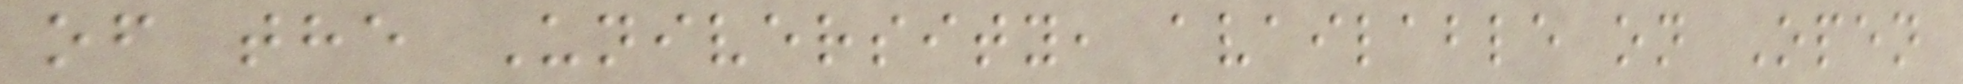of the University, available on Open
